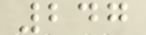247
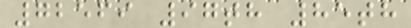72569 97th 85th
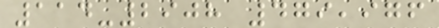114-2908 479,976
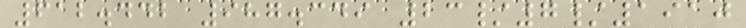612.442 987.349 23/7/1910
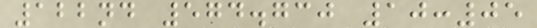122nd 574.730 10:05
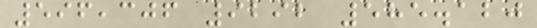596,306 9292 585.120
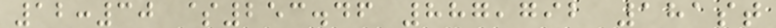12:30 $253.46 887,792 181st
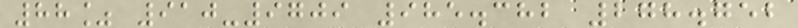88% 910-9709 985.382 278.752
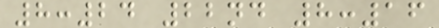8:24 22nd 8:16
